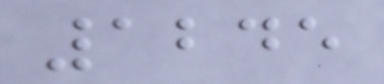1245
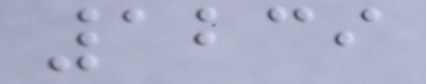1239
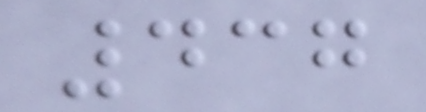437
